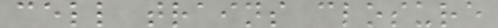cell trains closure
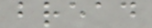bread
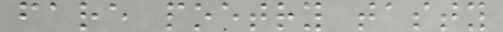fare poetry tasty
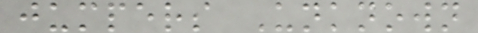jumpers Unknown
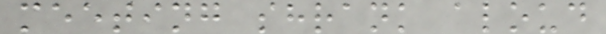meeting shrank aloud
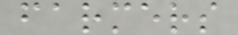farmers
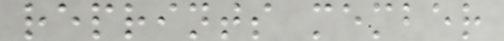reprints member
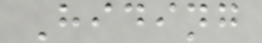Hiding
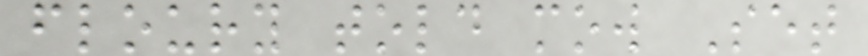floury told mow Set
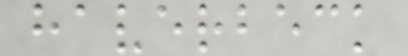haverbeck
